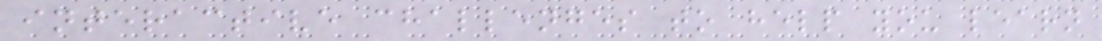interactive challenges to help you learn
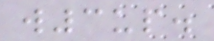w3up.
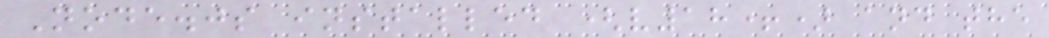Node.js installed (v18+) and the
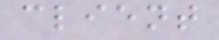client
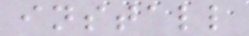install
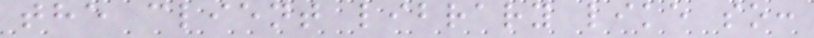the client library like so:
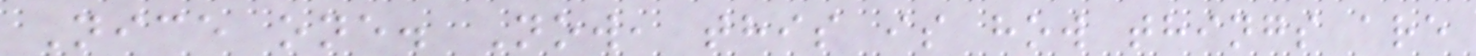Nice one. Now, this is how things are
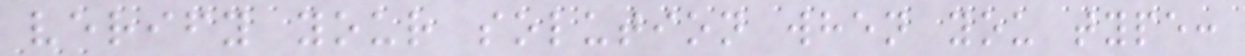verify your solution when you type:
